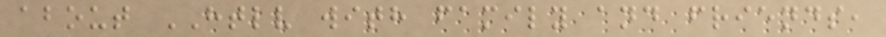about HTLV with family and friends,
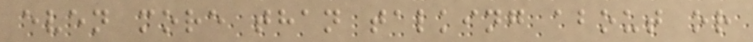even more than talking about or
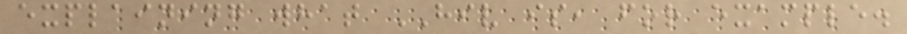explaining what HIV is, for example.
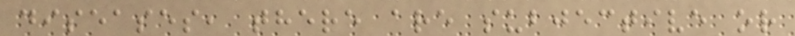diseases, there are subjective or
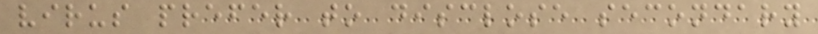virus prefer to disclose secondary
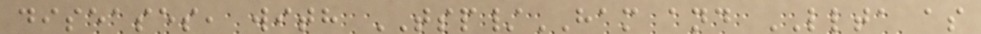diseases, with TSP/HAM and LLTA as
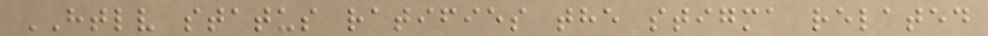HTLV status ratifies the stigma related
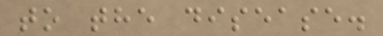to the disease.
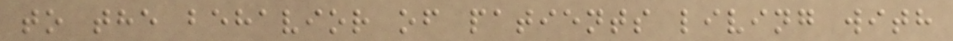to the behavior of patients living with
